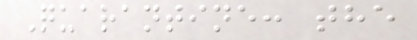Quarantine: the
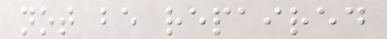not be repaired
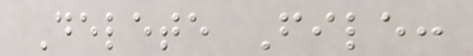Delete File:
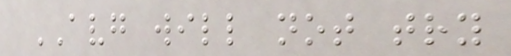AVG will not try
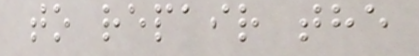to repair the
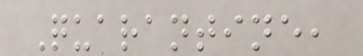Quarantine,
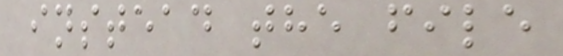instead the file
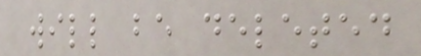will be deleted
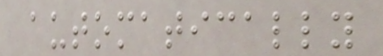automatically
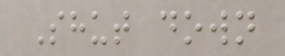Shut down
